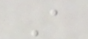A
